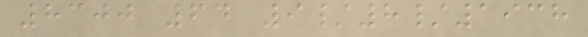8300 64 9/8/1938
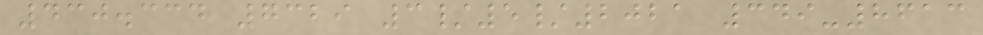430.334 7329 3/5/2021 349-8613
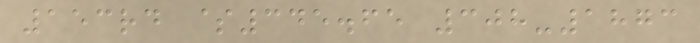153rd $345.65 308-1873
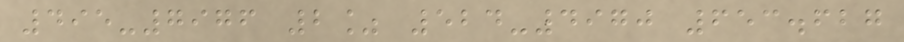495-7976 2% 524-4970 653.627
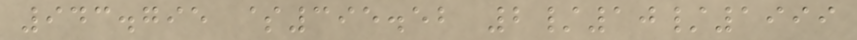943.795 $395.52 2/10/1999
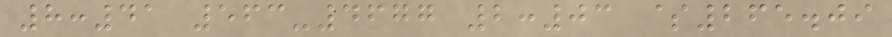8:41 563-4677 2:03 $265.09
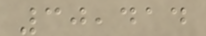30,414
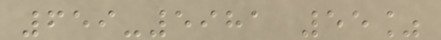659-5981 55%
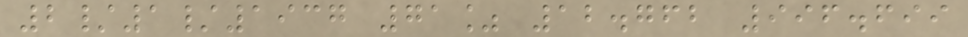2/1/1937 71% 12.762 996.699
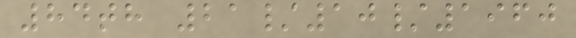84th 21/10/1960
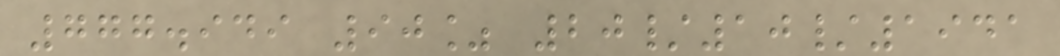777.949 90% 20/10/1941
